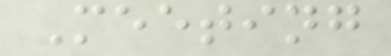Meeting
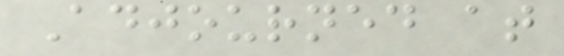Adjourned at
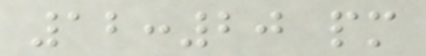12:20 pm
